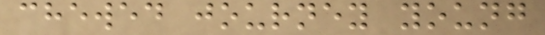chewed journey young
